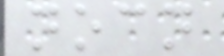nocn
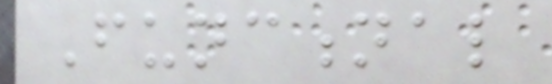Functional
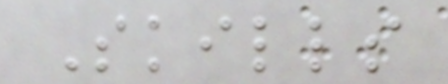Skills
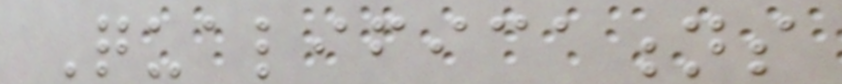Qualifications
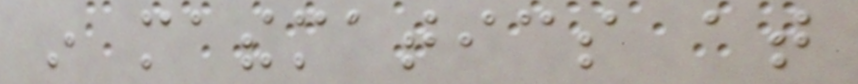in mathematics at
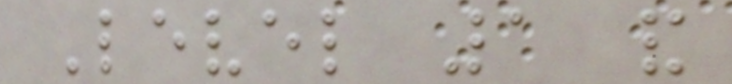Level 1 and
